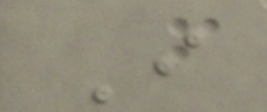I
